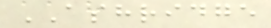ASHRIDGE
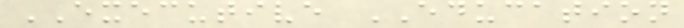EXECUTIVE EDUCATION
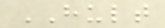HULT
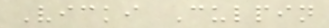Vicki Culpin
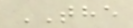THE
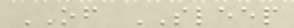OF SLEEP
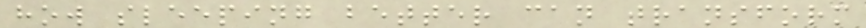how sleeping better can transform
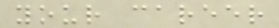your career
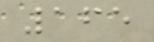165
